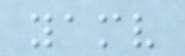yamv
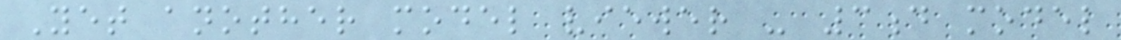Yet another model viewer - 3d model
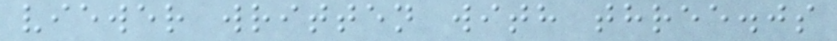viewer written with three.js
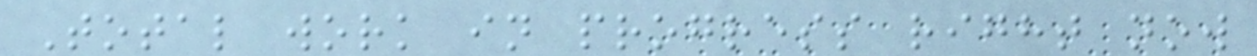Total work in progress right now
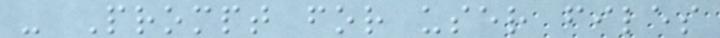- Prompt for user files
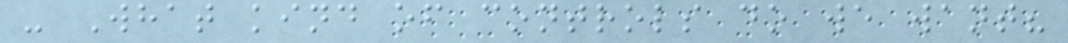- What kind of controls do we want?
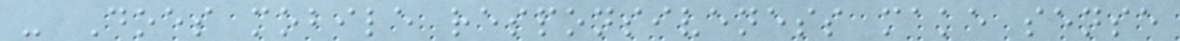- Does mobile responsiveness make sense
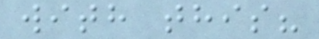with this?
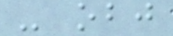- obj
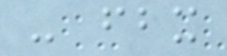- fbx
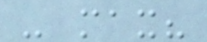- max?
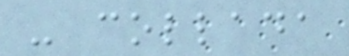- collada
